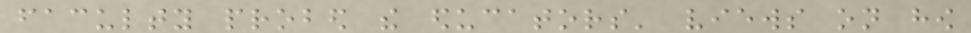faculty probed the educators' views on how
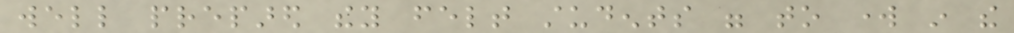well prepared they felt students were to work in the
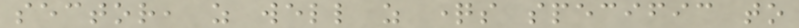sector, as well as questions specific to
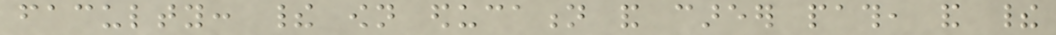faculty: their own education and career path, and their
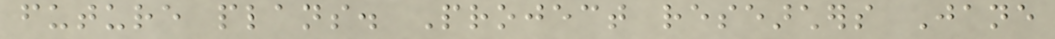future plans. Project researchers Jane
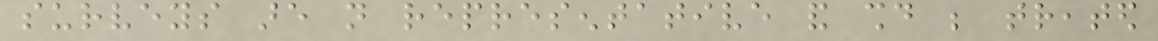surveys are not representative and should be treated
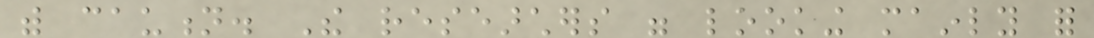with caution. The researchers were looking mainly for
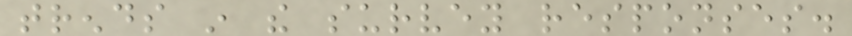trends in the survey responses.
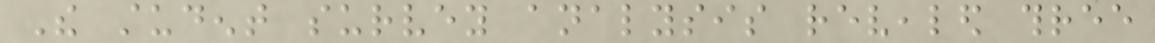The student survey analysis revealed three
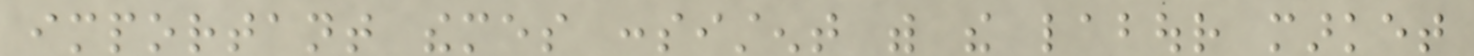important themes consistent with the labour market
